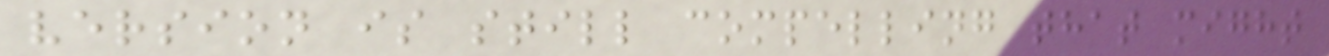version is still compelling that might
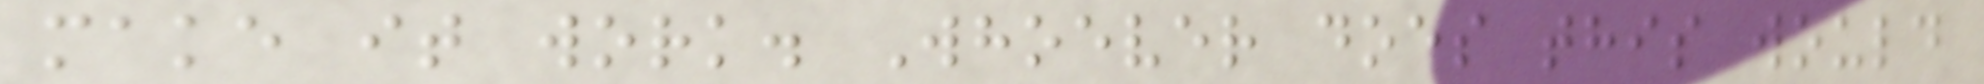make it work. Whoever does this would
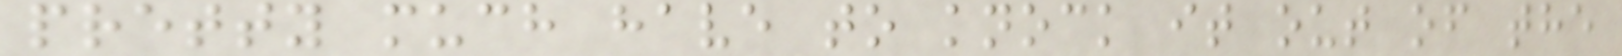pretty much have to knock it out of the
